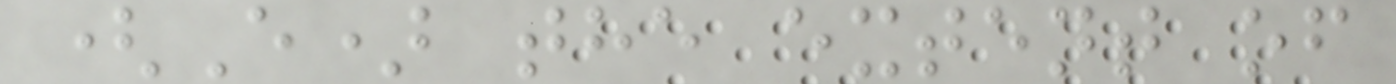(E) the extent of
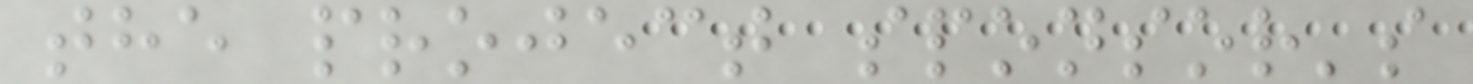the project sponsor's
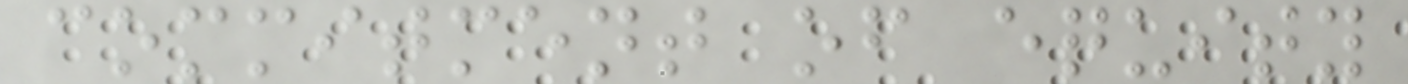commitment of equity
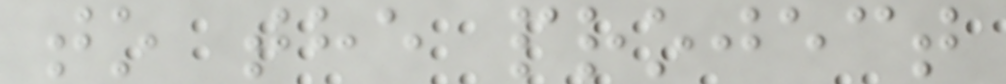to the project
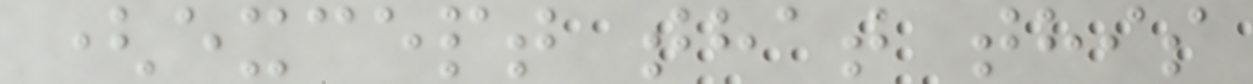(except that this
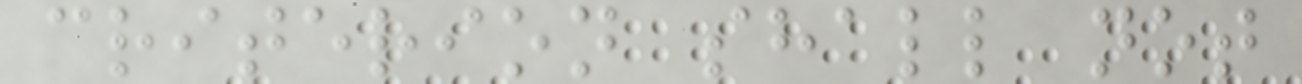criterion shall not
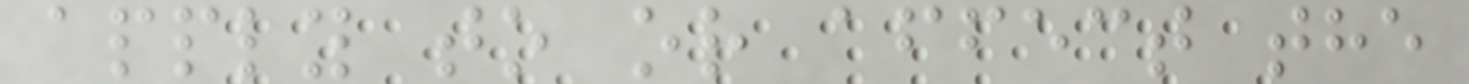apply to or affect the
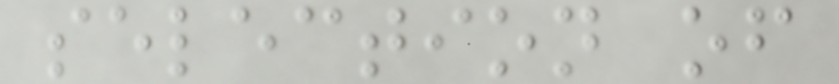selection of
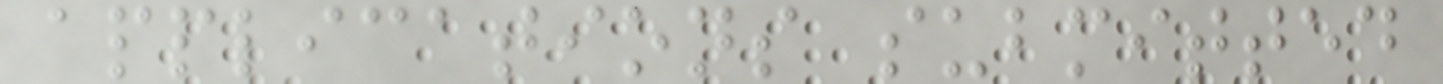applications submitted
